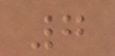7
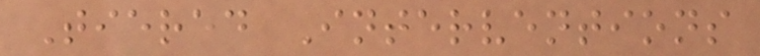Tiered Interventions
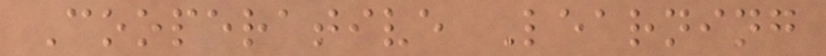Cooperative Learning
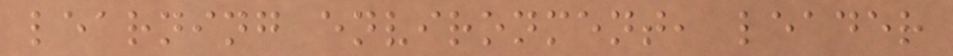learning environment, leader
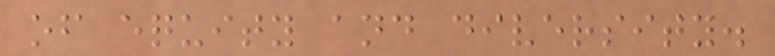of equity and diversity.
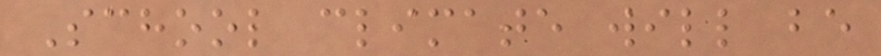School climate will be
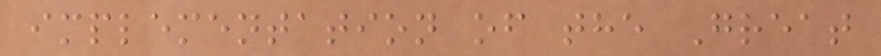implementation of the Great
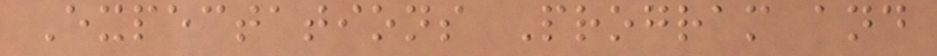Expectations Program and
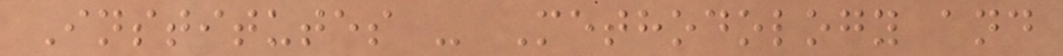Institutes - Methodology and
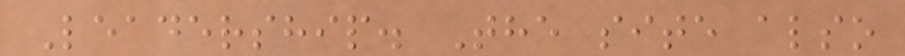Leadership. The site also
